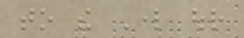to the Lord our
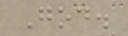God.
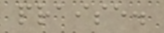praise.
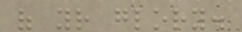of your glory.
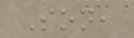Son,
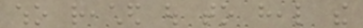who reached out to heal the
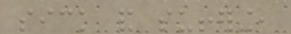sick and suffering,
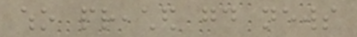who preached good news
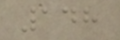148
